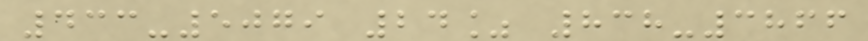433-5079 24% 838-3866
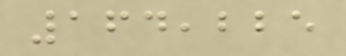164,225
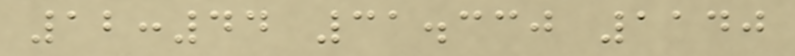12:44 31.330 1140
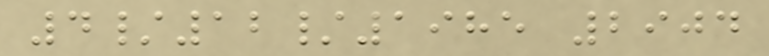4/12/1985 2904
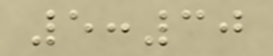5:30
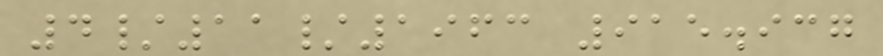4/11/1963 915.937
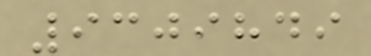9309849
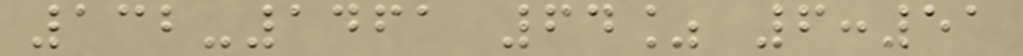132-1461 64% 6:51
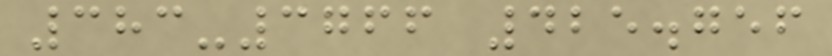383-3766 425.756
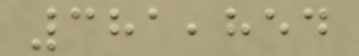381,854
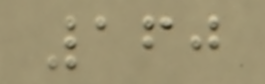160
